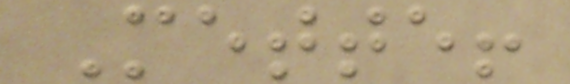Mette!
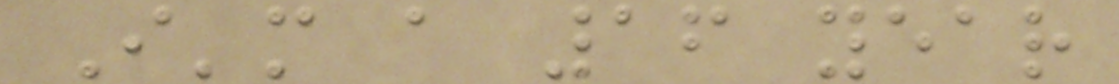I'm a 16 year
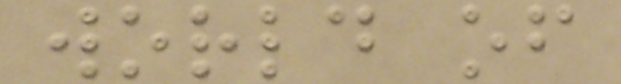world of
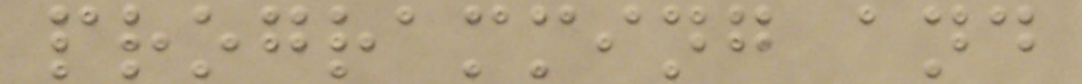programming and
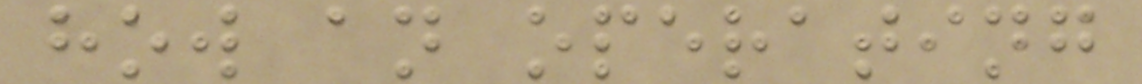how an operating
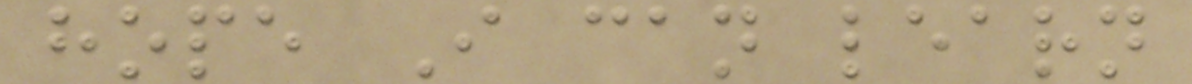hope I can learn
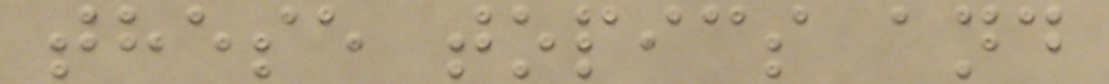these topics and
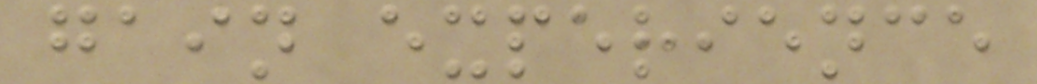gain experience
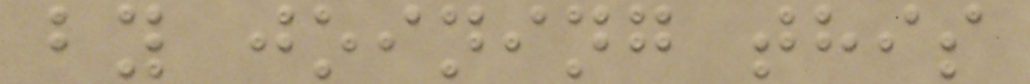by joining this
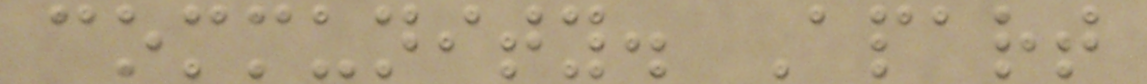community. Apart
